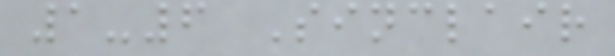1-6 Sinclair
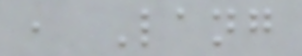, Lang
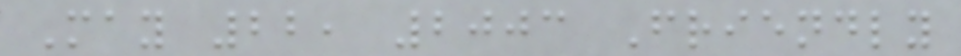May 22, 2003 Friendly
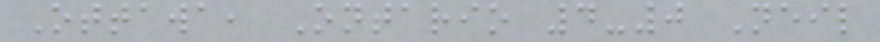Ottawa, Ontario 4-0 Neil
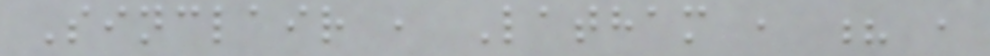Sinclair , Latham , ? ,
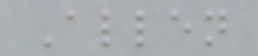Allen
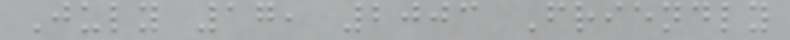July 17, 2003 Friendly
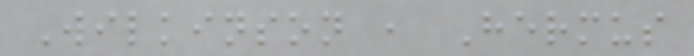Wilkinson , Hermus
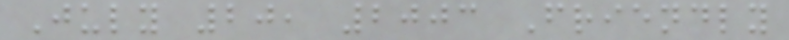July 20, 2003 Friendly
